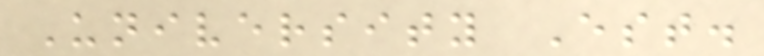University Est.
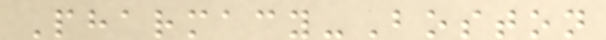Pharmacy-Boston
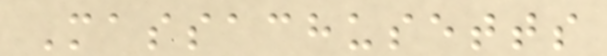Massachusetts
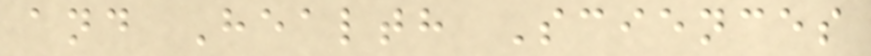and Health Sciences
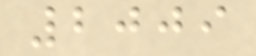2009
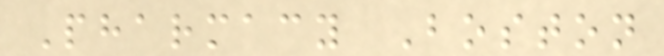Pharmacy Boston
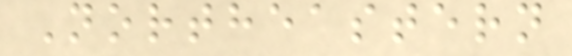Northeastern
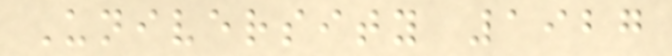University 1927
